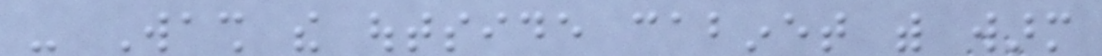- Wash the outside cabinet with warm
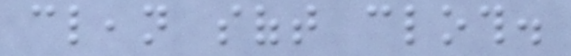clean soft cloth.
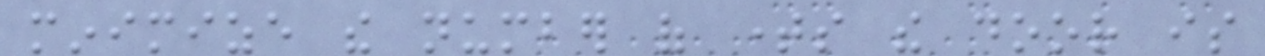minimize the number of times the door is
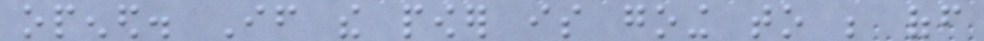opened. If the power is going to be off
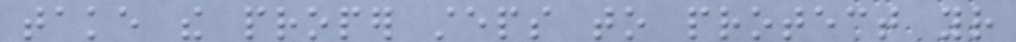take the proper steps to protect your
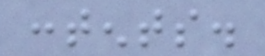contents.
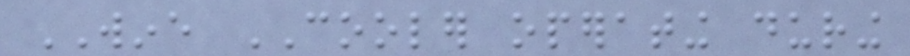WINE COOLER operating during
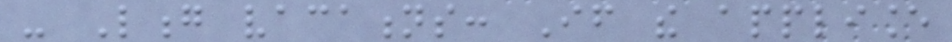- Long vacations: If the appliance
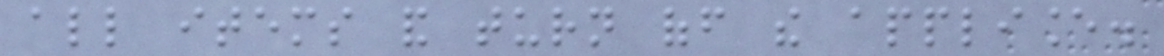all items and turn off the appliance.
